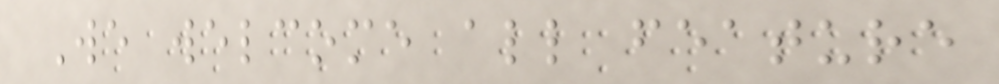We welcome all feature
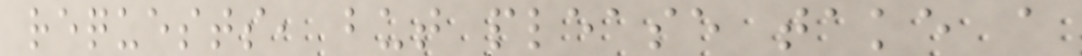requests, but please take a
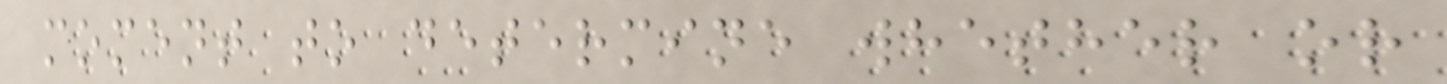moment to determine whether or
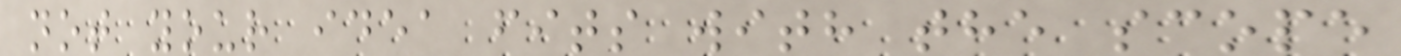not your idea fits with the scope
